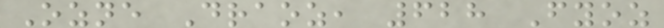Ozne Draoz, 628 Fyoz
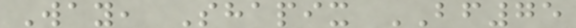Way, Shapix BF75
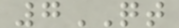7QT
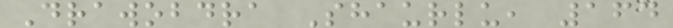Drawobdra Shaurlu, 164
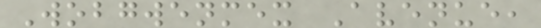Wobgwenmex Avenue,
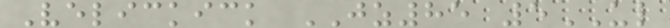Velickick JZ85 5UL
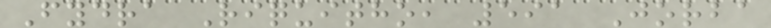Fydra Riquitho, 591 Jorba
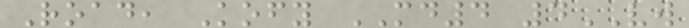Road, Kofy MD4 4VW
